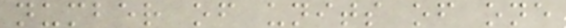number of units of one
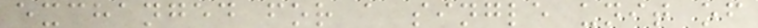exchanged for a single unit of
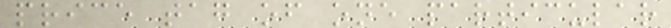price tag of one particular
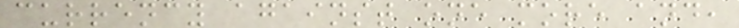currency against one more and,
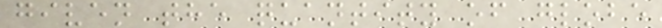given the quantity of globe
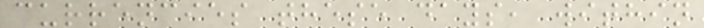currencies these days, within
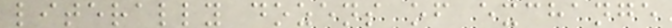literally dozens of exchange
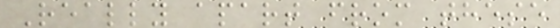Really apart from these
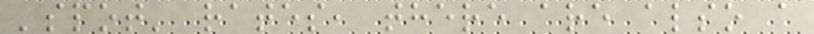'spot' rates, there are also a
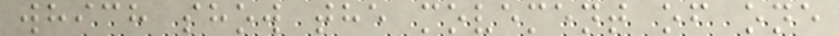which show the movement of one
